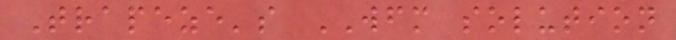Trapeze's WFM solution
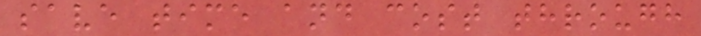save time and cost through
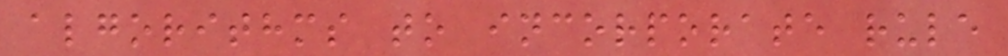algorithms to incorporate rule
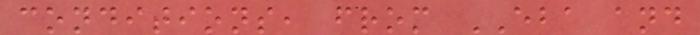conditions, from EBA and
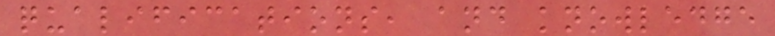qualifications, and knowledge
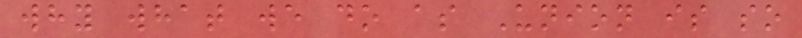why what we do as Union is so
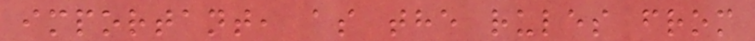important, as the rules from
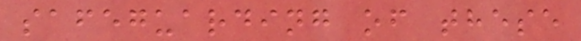safeguarding of these
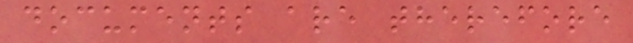documents are therefore
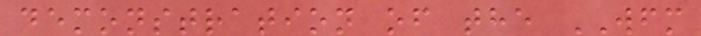demonstration of the WFM
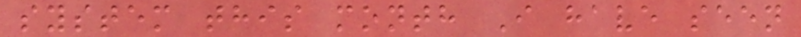system this month I have seen
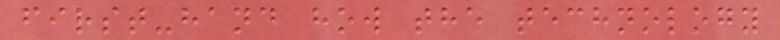first-hand how the technology
